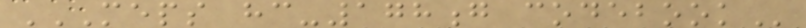MEPS HC-178G CODEBOOK
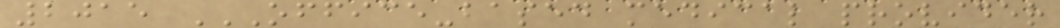2015 OFFICE-BASED MEDICAL PROVIDER
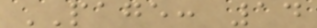PAGE: 14
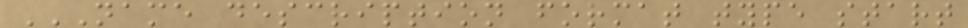NAME DESCRIPTION FORMAT TYPE START
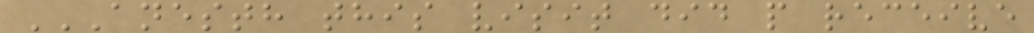ANESTH THIS VISIT DID P RECEIVE
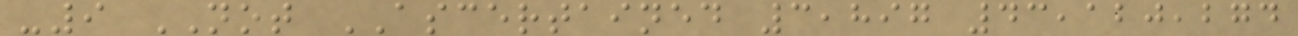-9 NOT ASCERTAINED 3,897 43,120,274
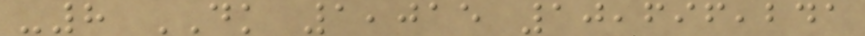-8 DK 1,015 10,696,241
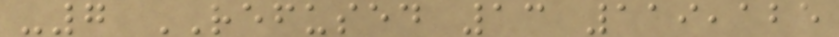-7 REFUSED 13 119,125
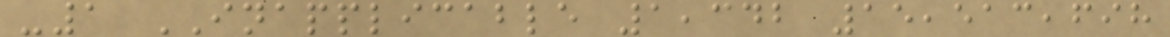-1 INAPPLICABLE 1,342 15,513,698
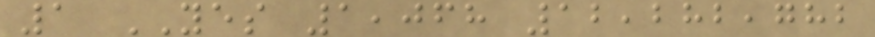1 YES 1,068 12,282,782
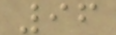96
